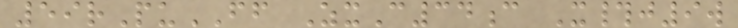59rPuFF ZxC34c X#j9w
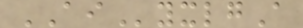AIyxlgA
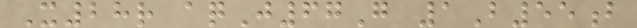X28r aqJ67G 1B55b
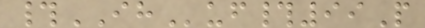#IHuf#99P
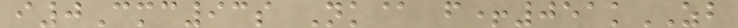i0Cmc93s Nk@ f+051kZB
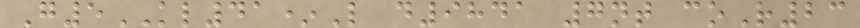G5KL41*L d9841 7nt coR23
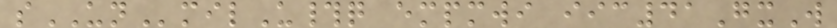sUNmilU#q empmwi iic41GxW
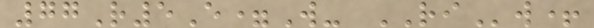77R5E=W- RIw+
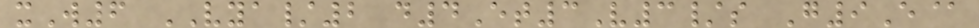xW6 VYA/2 d4Et3V3/s G9E@
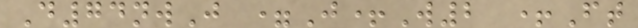D74nwJ =J+W2 +Ft
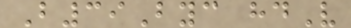B39Byc hdV
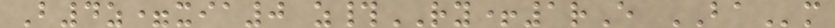B4z=xia0 z#RY+1rE BAm
